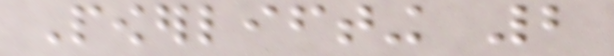Powerlifting 2
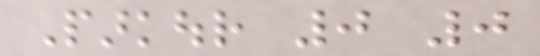Parkour 0 0
